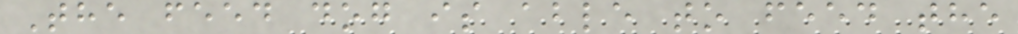The feed dog is able to feed the
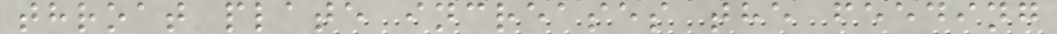throat plate increases the feeding
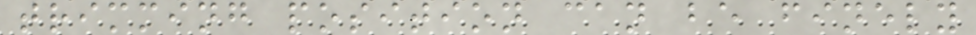trimming position can be finely
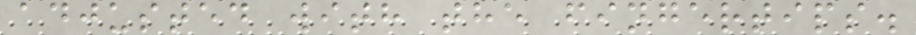adjusted with the fingertips.
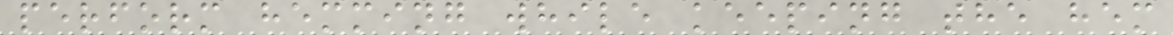perform hemming while keeping the hem
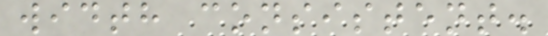width consistent.
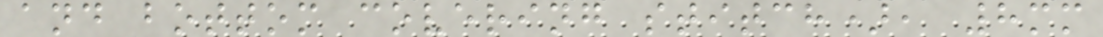and bottom covering stitch), 8mm
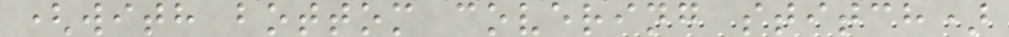(with bottom covering stitch)
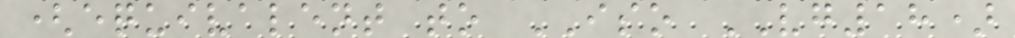(equivalent to ISO VG18)
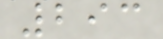293
